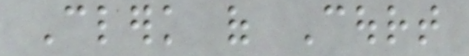Clerk of Court
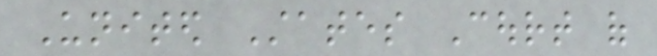United States Court of
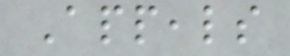Appeals
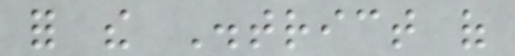for the District of
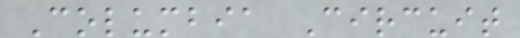Columbia Circuit
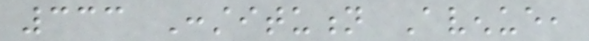333 Constitution Avenue,
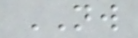NW
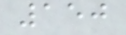150
